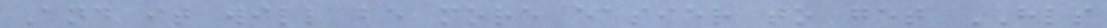And it will be more easier to get HLS
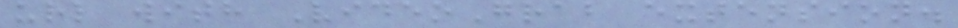url with VideoGrab extension.
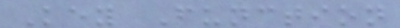Key Function
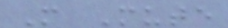M Mute
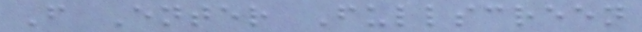F Enter Fullscreen
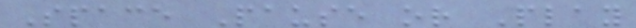Space Pause or Play
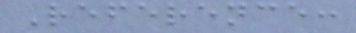Reference:
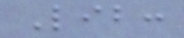Lib:
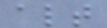alt
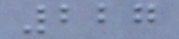227
